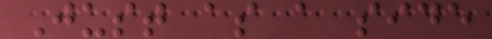Just as a side
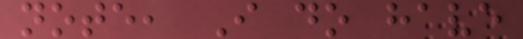note, I do have
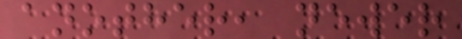another, newer
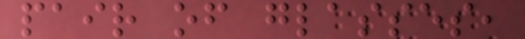pair of glasses,
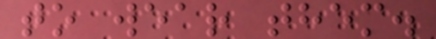to wear them.
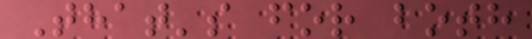That's for both
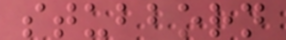stubborn
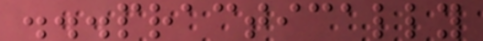...practically
